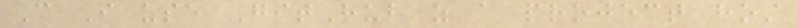Can I use GitHub as a project host
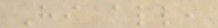Hi all,
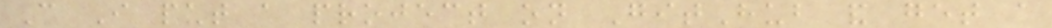Can I put a project on GitHub and get a
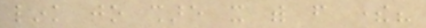link to share it with from there?
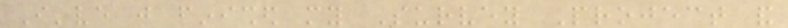I've just finished my Survey Project and
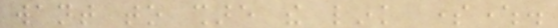want to share the link somewhere.
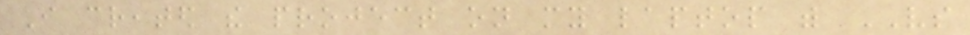I created the project on my laptop with VS
